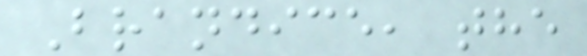Brandice, the
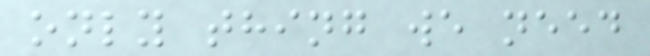only thing we need
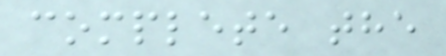complete the
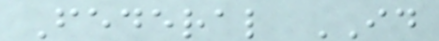Federal ID
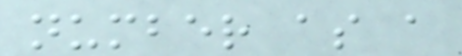number as a
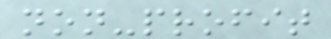non-profit
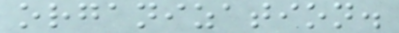organization.
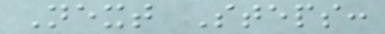Next Steps:
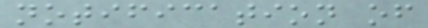notification of
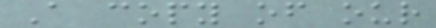A copy of our
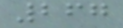267
